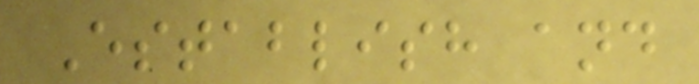Establish and
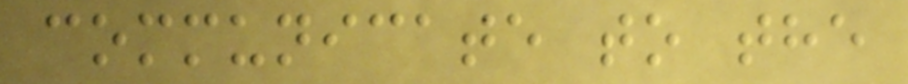communicate to the
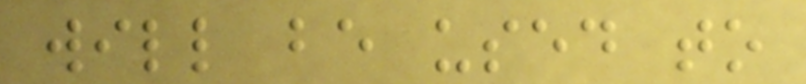will be used to
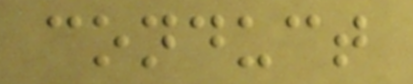conduct
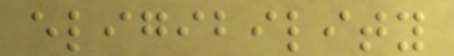eligibility
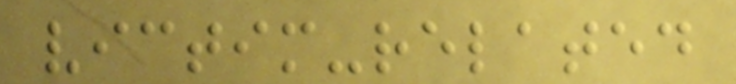victim-related
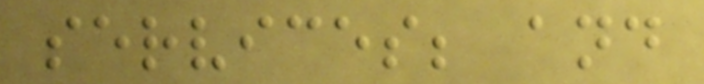services; and
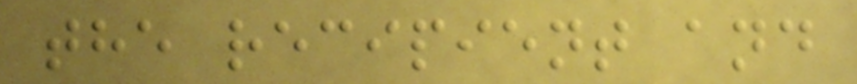the recipient and
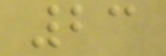23
